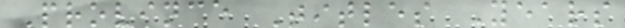Province Titles Years
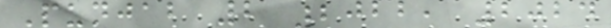Punjab 2 2022, 2024
